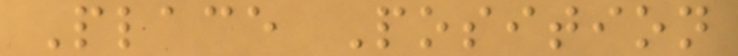Place Position
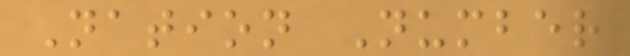Nation Number
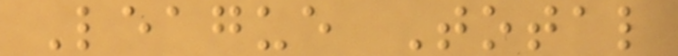League Total
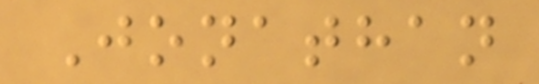Jonathan
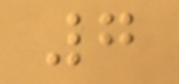7
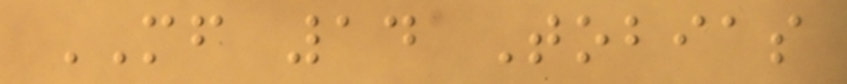MF 14 Tobias
